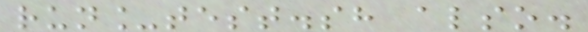run_test.sh also.
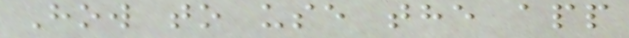How to use the app
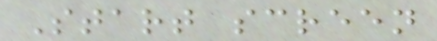Start screen
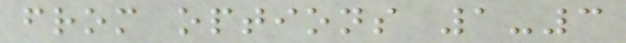from options 1-3
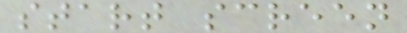start screen
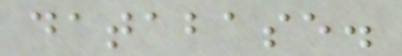database.
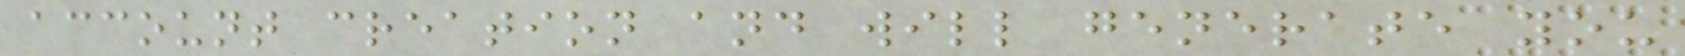account creation and will generate you
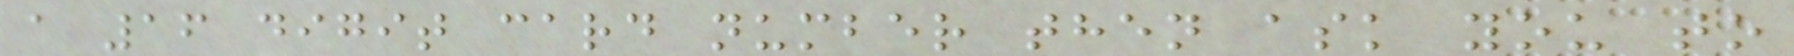a 16 digit card number then ask you to
